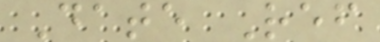Date Ref
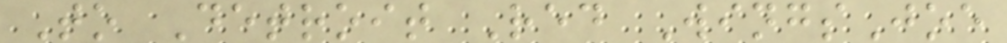To Detroit Red WingsJoe
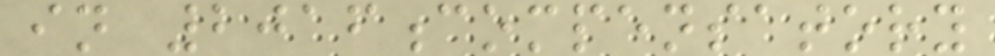in 2016compensatory
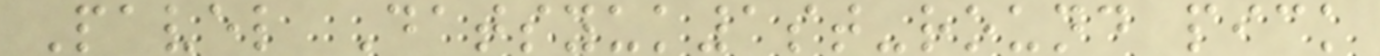Pavel Datsyuk1st-round pick
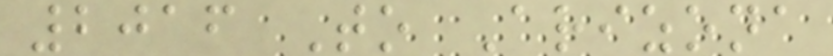2016 To Arizona
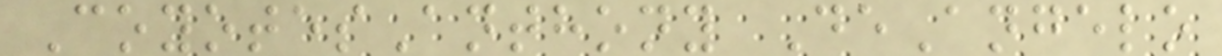CoyotesAnthony DeAngelo
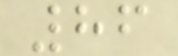86
